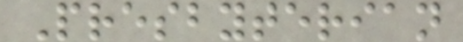Presbyterian
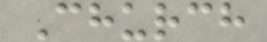Church
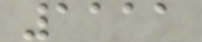1111
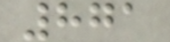871
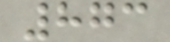873
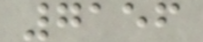7156
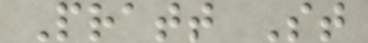Pratt St
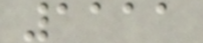1111
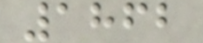1862
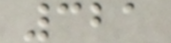321
